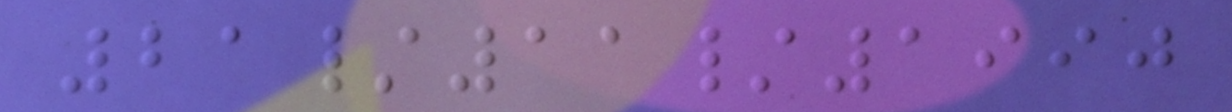21/11/1990
